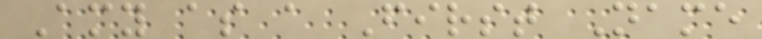Amy as a First Name
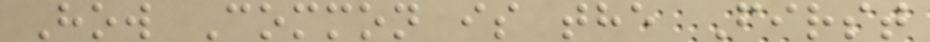How Common is the First
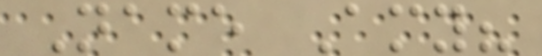Name Amy?
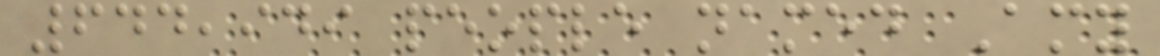644,949 people named Amy
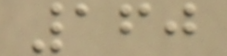160
